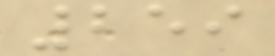259
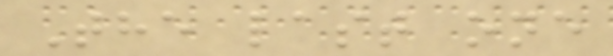The last one
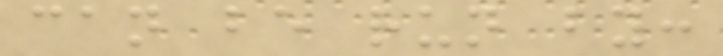can be run by:
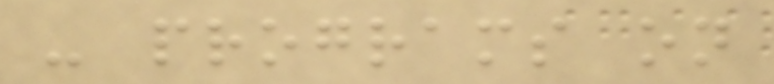- programs on
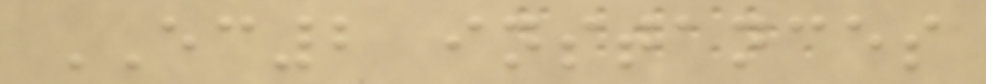EC2 instances
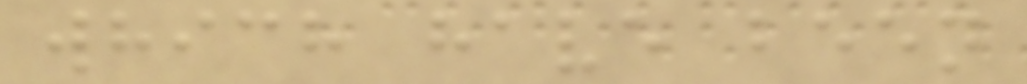which have been
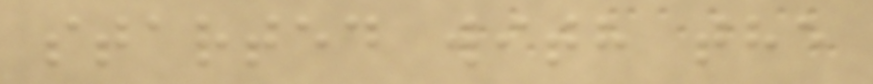started with the
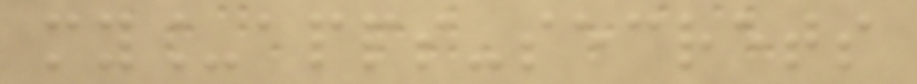my_apps-secrets
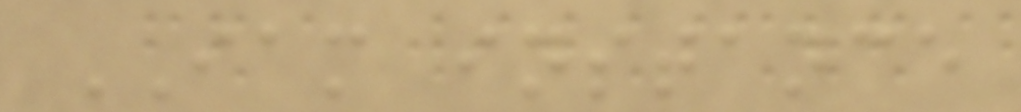IAM instance
